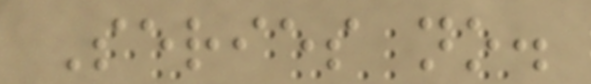Series no.
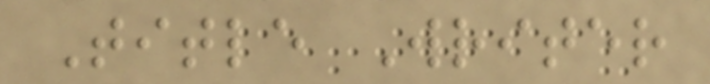Title Writer
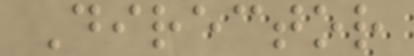Director
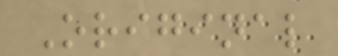Original
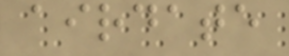airdate
